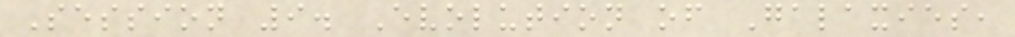Session 9. Evolution of Galaxies,
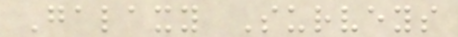Galaxy Surveys
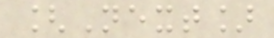[Next]
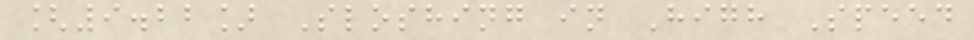[9.22] Sloshing in High Speed
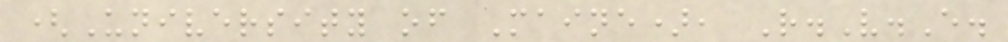(University of Maine), R.V.E.
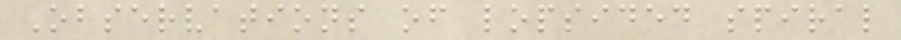Observations of lopsided spiral
